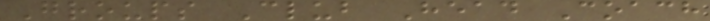Groups Club Head Coach
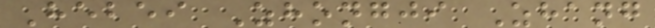Hebei Zhongji Zhang
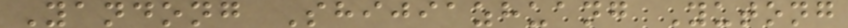Yandong Shijiazhuang Yutong
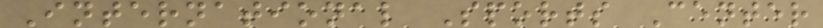International Sports Center
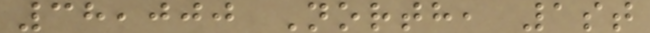38,000 North, 1st
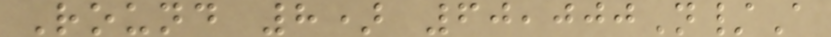Round 8) 60,000N/A
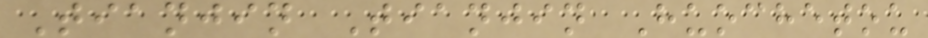Tianjin Tianjin Huochetou
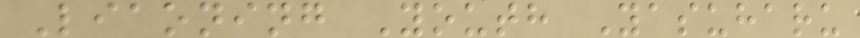Liaoning Youth Yasuharu
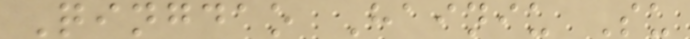Qingdao Hainiu Su
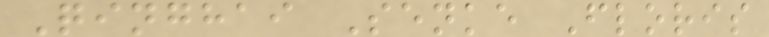Qinghai Senke Floris
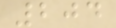204
